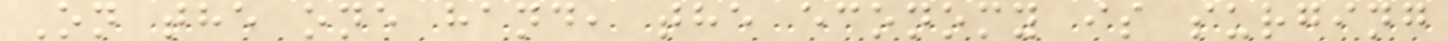On the one hand, the economy is surging
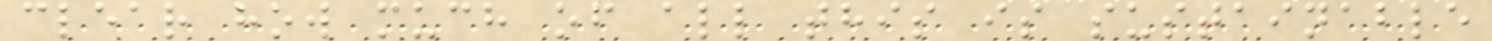clear how much of all this is sustainable
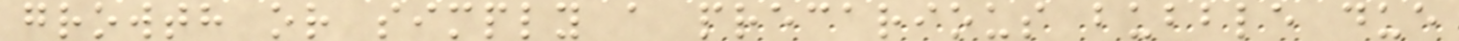growth or simply a precarious bubble due
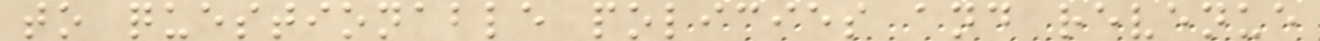to questionable policies and revenue
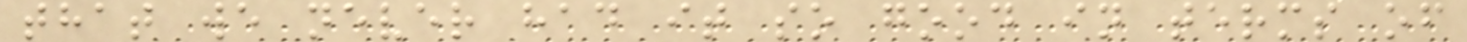that we never had it so good in terms of
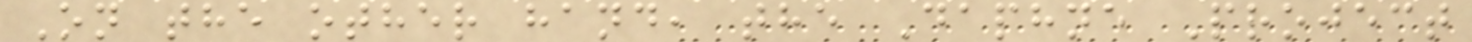On the other hand, the Daphne Project
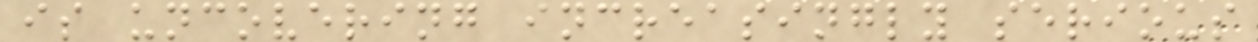is uncovering increasingly serious
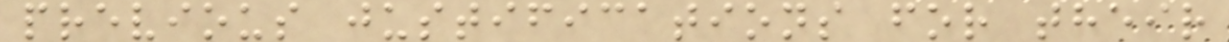previous justifications for their
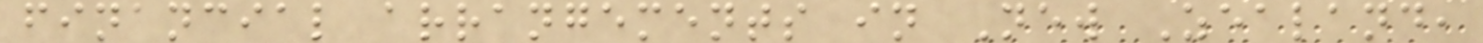financial arrangements in New Zealand,
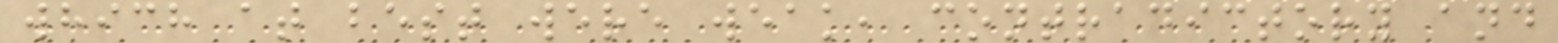which at best were weak, contradictory and
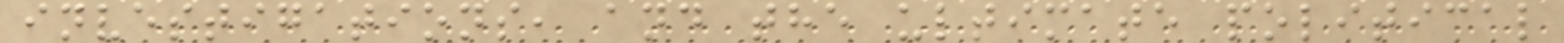investigations, and the ultimate political
